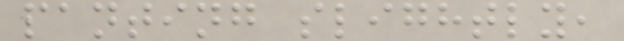panting slightly,
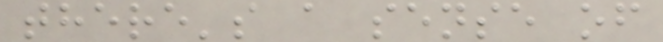there's a sense of
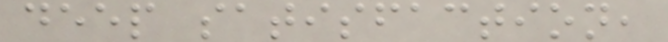deep satisfaction,
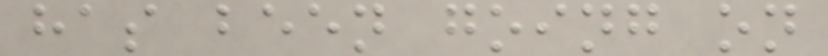has been going on
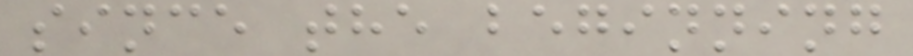since the beginning
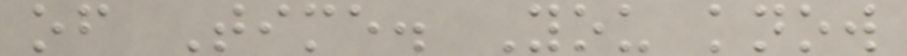of Time. You know
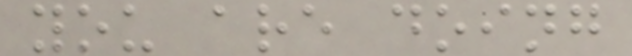you are doing
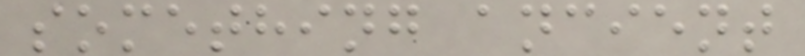something ancient
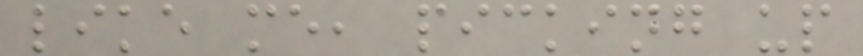like me, picking up
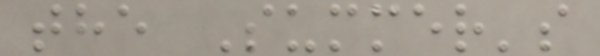the Summer's
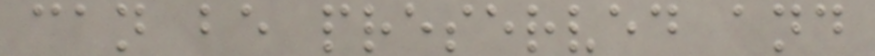can be preserved and
